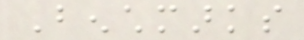Benchmarks
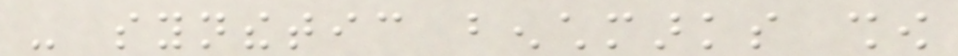- synthetic benchmarks show
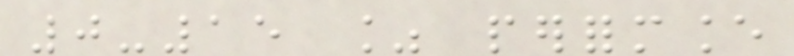0-15 % performance
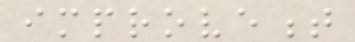improvement
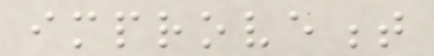improvement
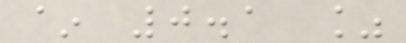~ 0.1 %
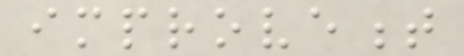improvement
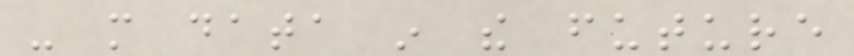- more data in the future
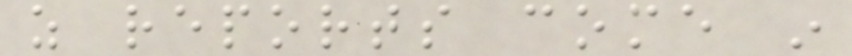as reports come in
